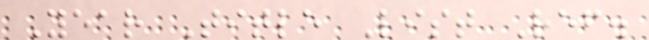Year Title List Ref.
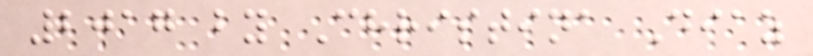2017 by Christina Diaz
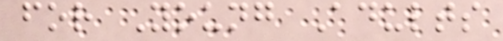for Young Adults
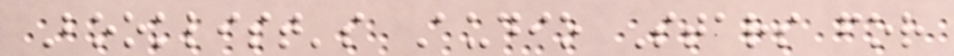Booklist's Audio Stars for
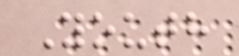Youth
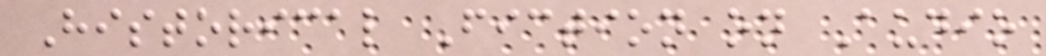Historical Fiction on Audio
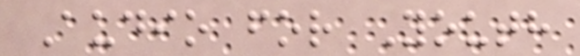Audio for Youth
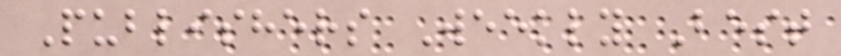Publishers Weekly Best
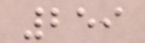259
